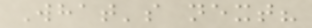What's next?
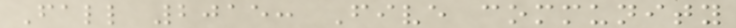Fall 2015: Five community
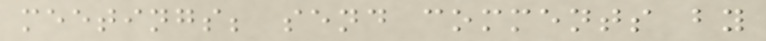meetings; send comments by
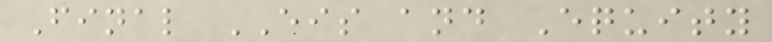Final EIS and Equity
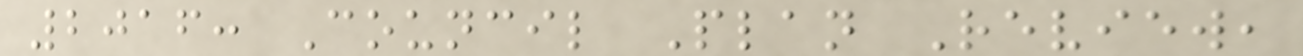2016: Council Plan Review,
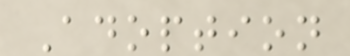Adoption
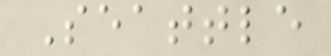Seattle
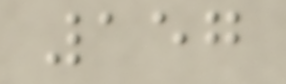157
